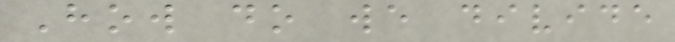How do we divide
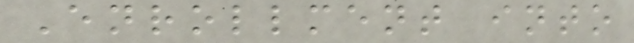Enrollment into
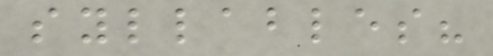syllables?
